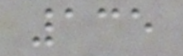135
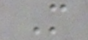M
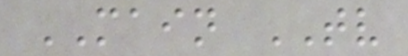MAIN TV
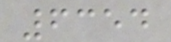6354
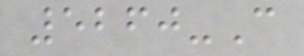5260-C
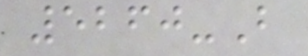5260-B
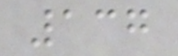137
